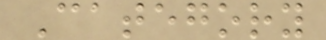Category
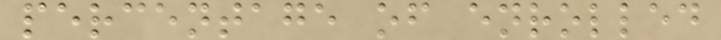percentage of enrolled
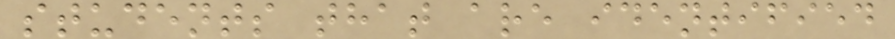students that are identified
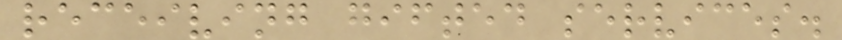receiving gifted services.
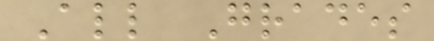All Grades
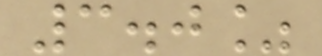3.0%
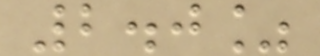2.0%
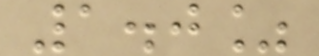1.0%
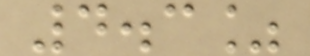4.3%
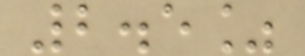2.5%
